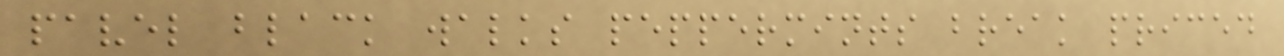pavel black walks peppermints break priced
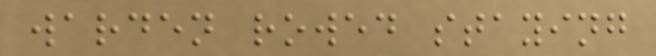warden rowed staying
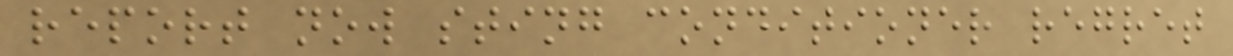report now sting conditioner regret
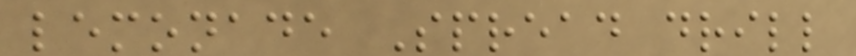lemonade Spread drill
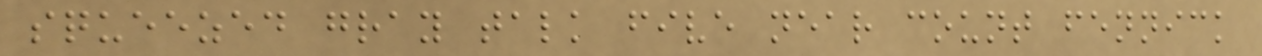squeezed gray talk five near count fennick
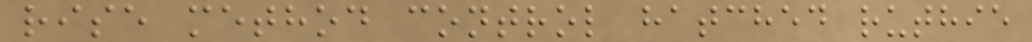rise method control hatched ruthie
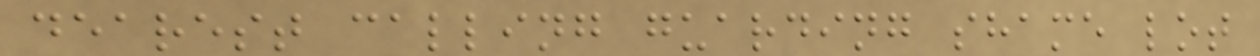dearest calling guarding shame lot
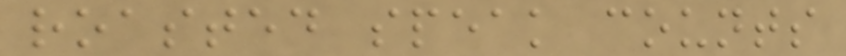roasted speak counts
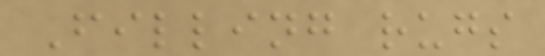Filling rugs
